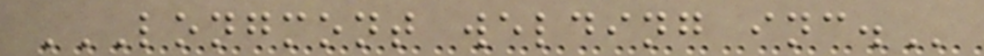LONGMONT WELDING INC.
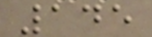145
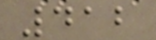412
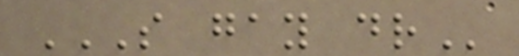S GAY DR
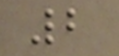2
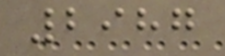2987
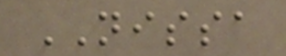NISSA
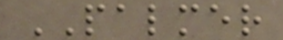PALMER
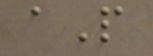aP
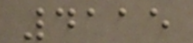4115
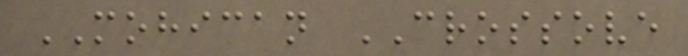MOHICAN CROSSOVE
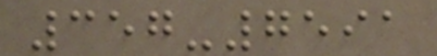357-7591
